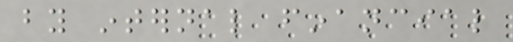by internal financial
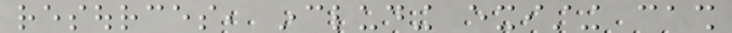resources, including existing cash
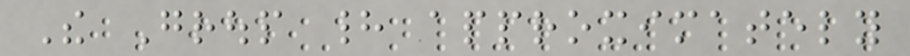The Group had approximately
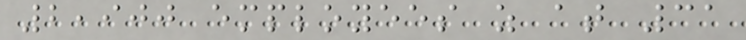2,900 employees as at 31
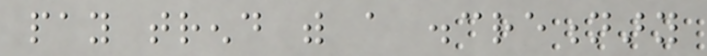pay trend with a discretionary
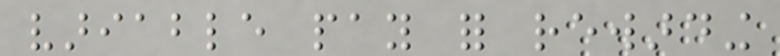variable pay for rewarding
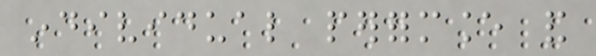individual performance and
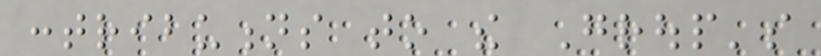contributions to the Group's
